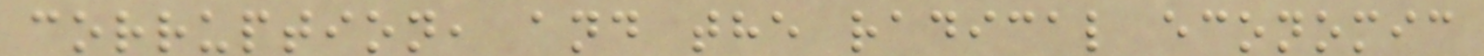corruption, and the radical economic
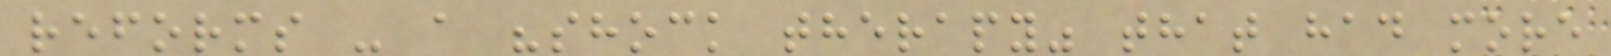reforms - a "shock therapy" that had more
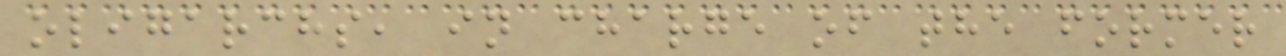oligarchs, in charge of the former
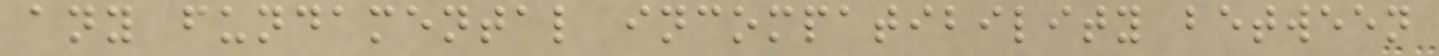any fundamental incompatibility between
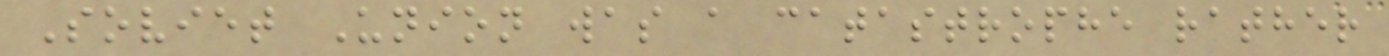Soviet Union was a catastrophe rather
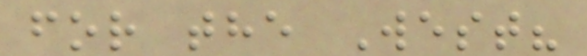for the West?
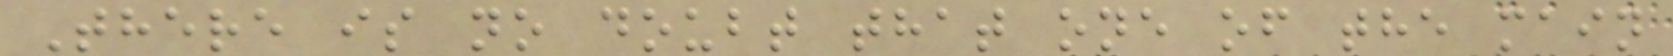There is no doubt that one of the main
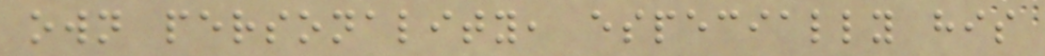own personality, especially his
